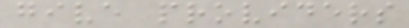give providers
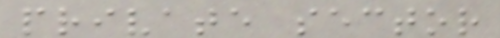private sector
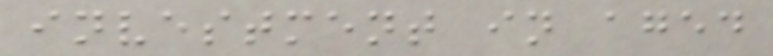investment in aged
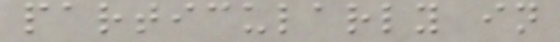particularly in
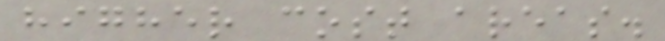higher cost areas.
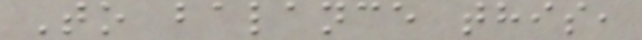To balance this,
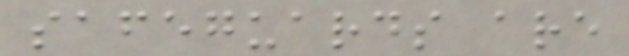safeguards are
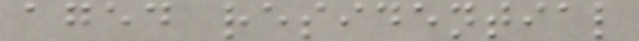aged residential
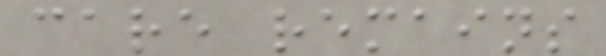care remains
